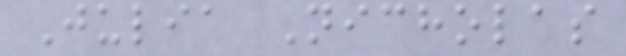Julia Nicholas
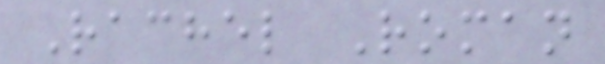Rachel Roman
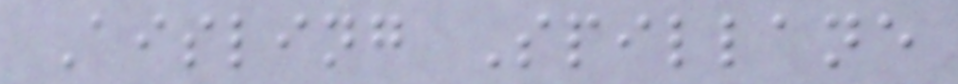Aisling Spillane
